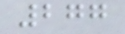277
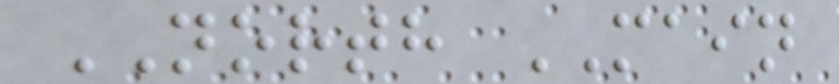NORTH MAIN
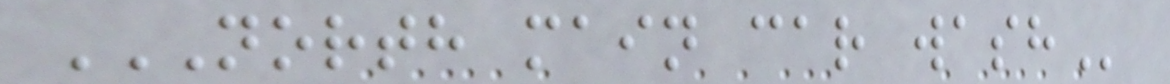NORTH MAIN CAR WASH
